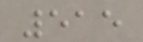515
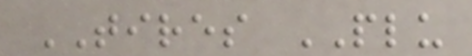TIRES PLU
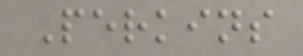Perkins
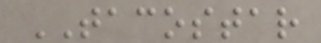TACOSTAR
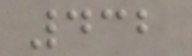432
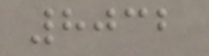8032
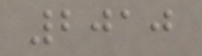2010
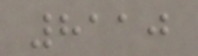8110
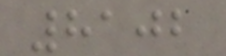8102
